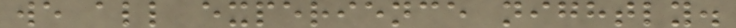we all experience nightly.
